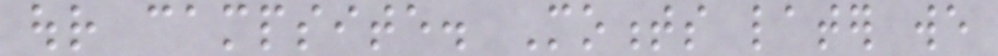our campsite. Moments later we
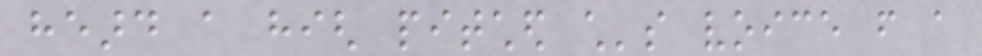heard a high pitched child's voice from a
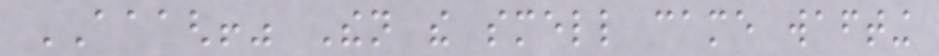AAAGH!" Then the smell came wafting
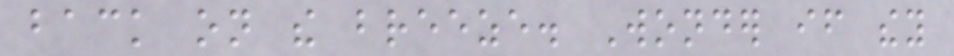back on the breeze. Wonder if they
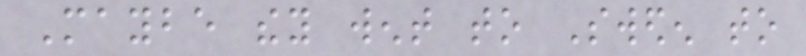Maybe they went to Sweden to
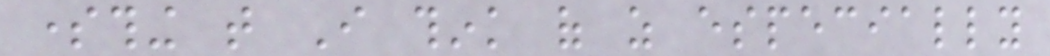something that I think of as especially
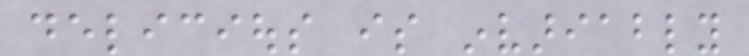delicious is invariably
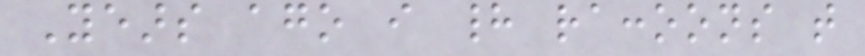Years ago i had raccoons that
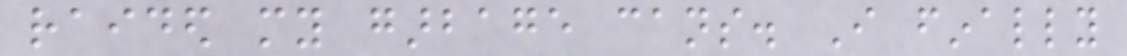raided my garbage cans. I finally
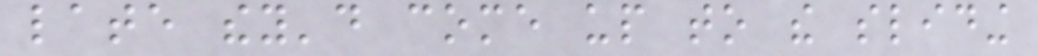late they'd come up to the sliding
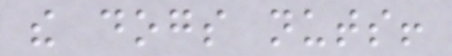the dogs nuts!
